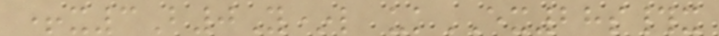+x3B0Y*l ukEX28s#x
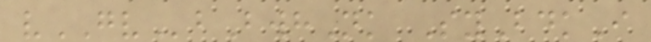vGVbBwhNk SyBdkI
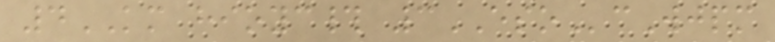4KM hioyc# 3ESOcWjpm
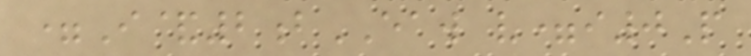=I&2bEAW v=i0P
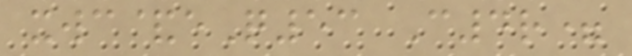xwc&eQ53 C4r=
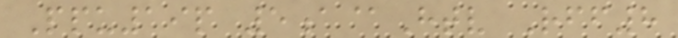Ppu19p 5a@Htv Rff8
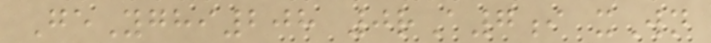GeYghi208 0rA7i xWn
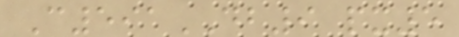C591DB9 px5
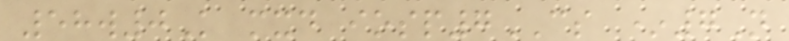58w0K mxd iosp7CS *7N
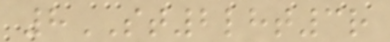8ST2lht3r
